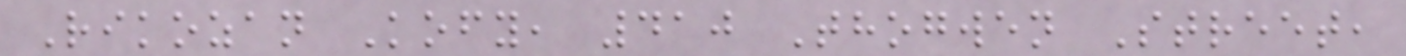Rikozan Kofy, 410 Thogwen Street,
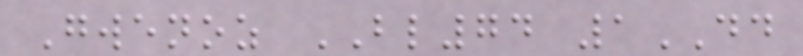Gwenoz BL74 1DD
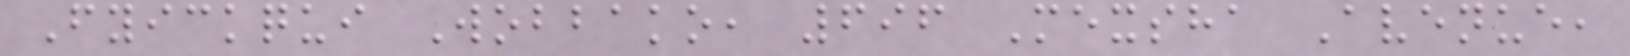Fyickqui Wobbako, 696 Mexsha Avenue,
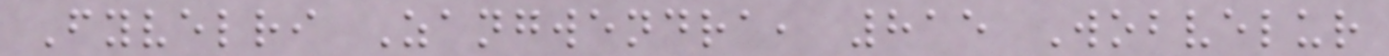Fyvelri Zangwendra, 815 Wobvelur
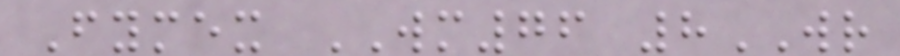Fymex WM76 8WR
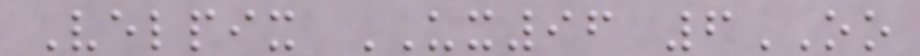Velpix UX96 6OO
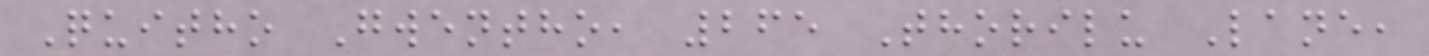Quitho Gwentho, 265 Thorilu Lane,
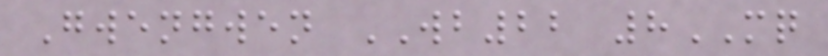Gwengwen WB22 8MQ
